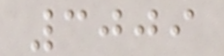3009
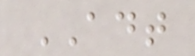ADT
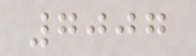7007
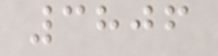3806
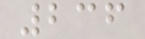236
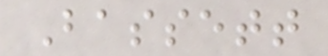Bassett
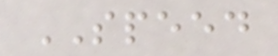SPEED
